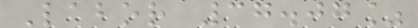Labor 37.07%
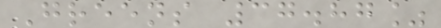Greens 37.87%
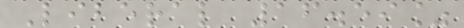Liberal 16.59%
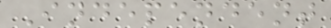Independent
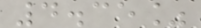4.35%
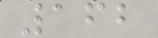162
